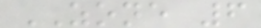ZONE 6
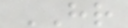HR
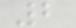2
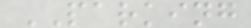PARKING
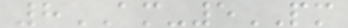8AM-5PM
